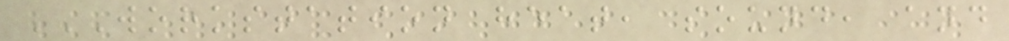WORKSTATION HEAT, SOUND, AND
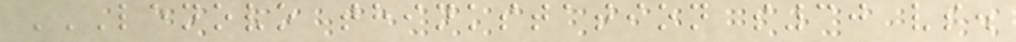LENOVO THINKSTATION S30 VS.
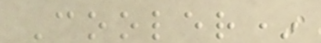Cooler*
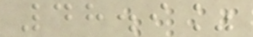48.9%
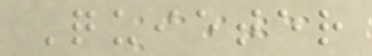Quieter
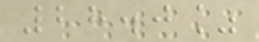28.0%
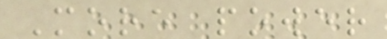More power
